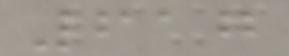617
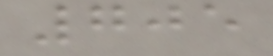705
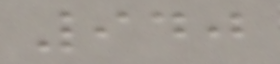940
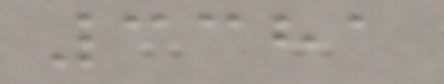3381
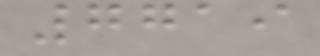7719
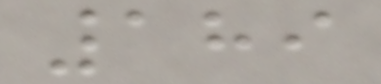189
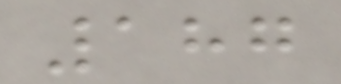187
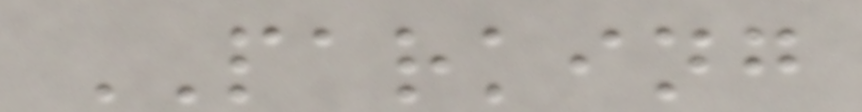PARKING
